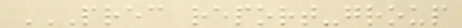PREC REPORT-GROUP
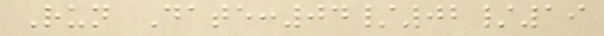Run Date:04/02/19
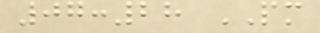07:28 PM
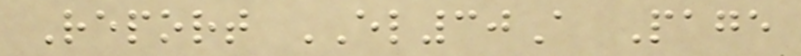Report EL30A Page
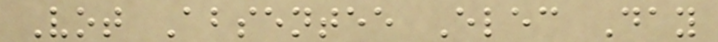Vot Absentee Elec Day
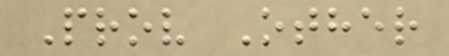Prov Other
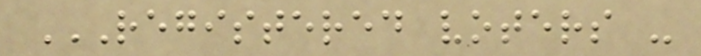REGISTERED VOTERS -
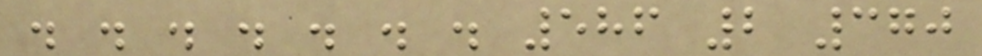. . . . . . . 586 2 370
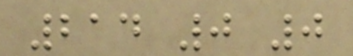214 0 0
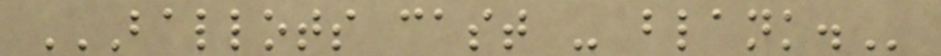BALLOTS CAST - BLANK.
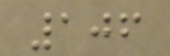106
